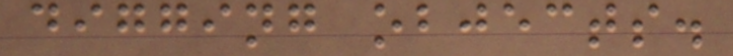digging objects.
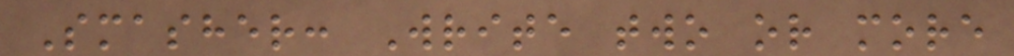Smasher: Write two or more
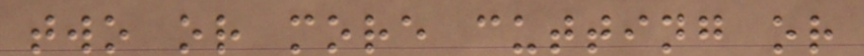two or more cutting or
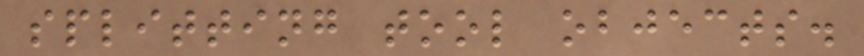splitting tool objects.
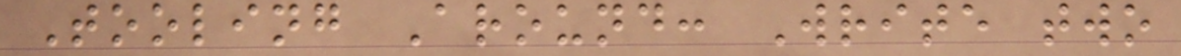Tooling Around: Write two
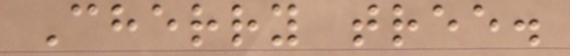Cherry tree.
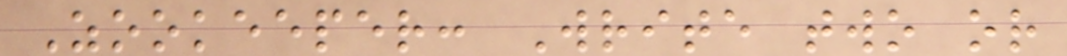Zookeeper: Write two or
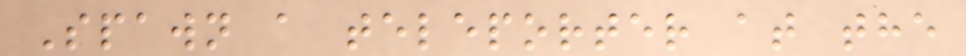Spawn a teleporter at the
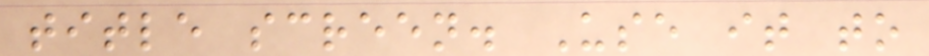title screen. Use it to
